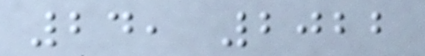24, 2022
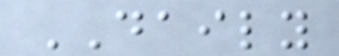DAILY
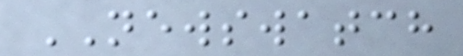NEWSWATCH
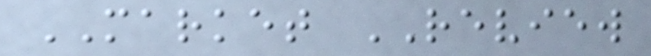MARKET REVIEW
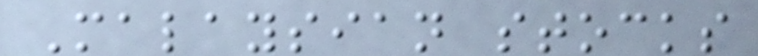Malaysian stocks
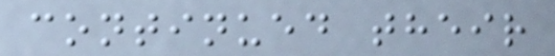continued their
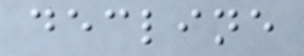decline
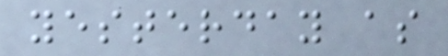yesterday as
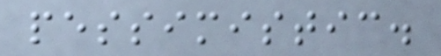pessimistic.
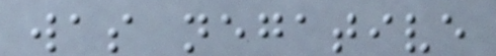was negative
